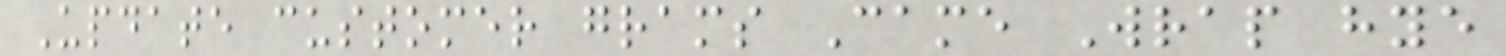Update customer grams Came Wrap hye
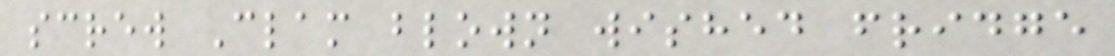screw Clam blown wished fridge
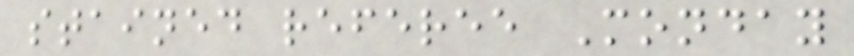stained referee Monday
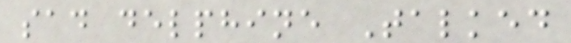sad delphine Talked
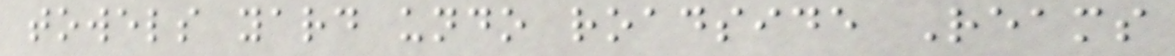towels yard undo roadside Reams
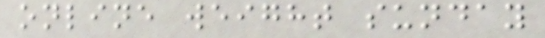online weight sunday
